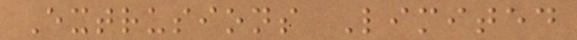Extrusions Limited
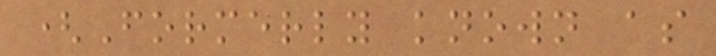(Formerly known as
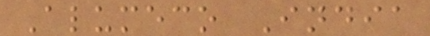Alumeco India
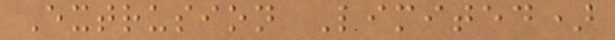Extrusion Limited)
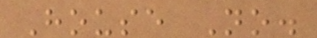House No.
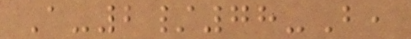A-2/78-B,
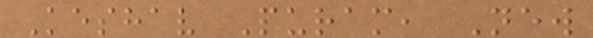Keshav Puram, New
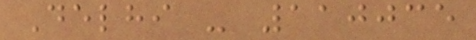Delhi - 110035
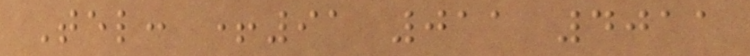Tel: +91 011 4011
